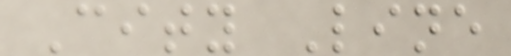City Line
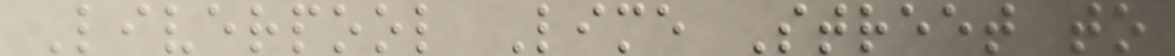Liverpool Lime Street to
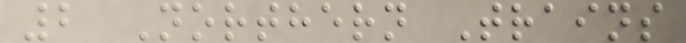2 Northern Trains
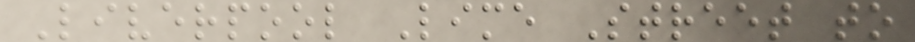Liverpool Lime Street to
